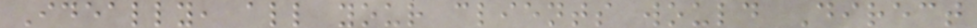Ideally, all your clients would Direct
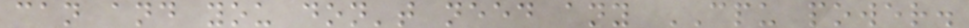can and you don't need any CPU power.
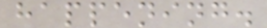happening.
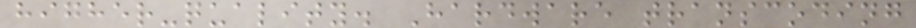higher-quality. Hardware transcoding
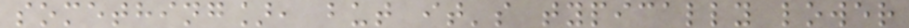something], but it's typically lower
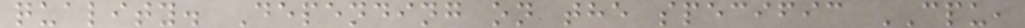quality. Depending on the specific CPU,
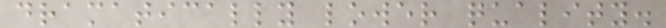dramatically lower quality.
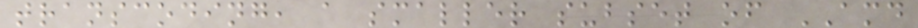transcoding, a smaller subset of AMD
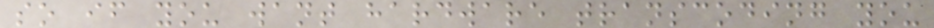so if you want hardware transcoding you
